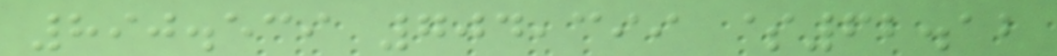890.539 704,399 $62.12
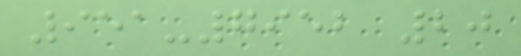951-7952 20
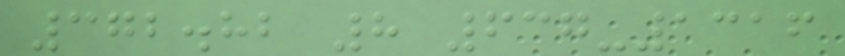372.82 8 637-1316
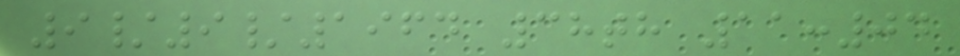9/9/1964 38th 11:04
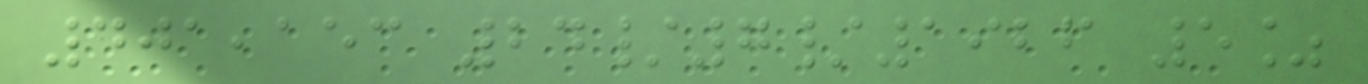401,153 24/7/1926 5%
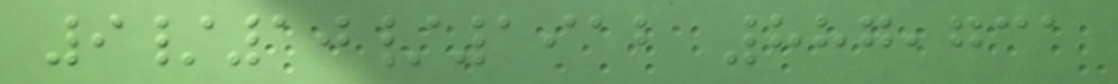9/10/1912 887,731
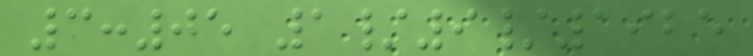3:05 1/9/1925
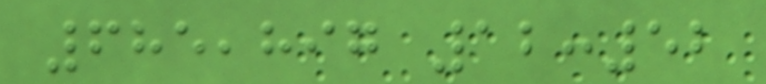685,897 12:52
